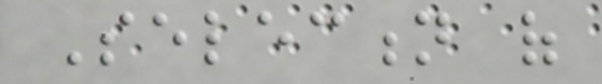Selection of
